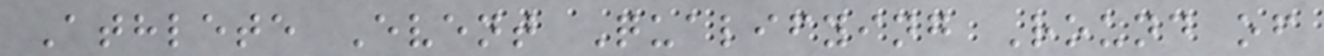Athlete Event Qualifying Round of
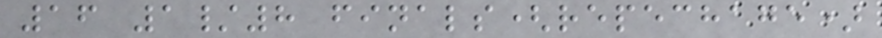16 1/8 finals(repechage)
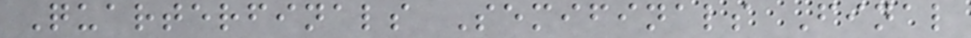Quarterfinals Semifinals Final
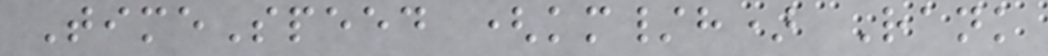TimeSpeed (km/h) Rank
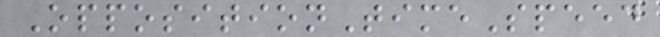OppositionTimeSpeed
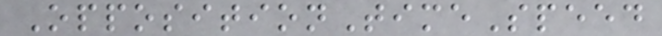OppositionTimeSpeed
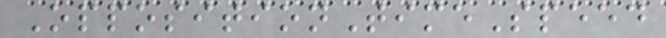OppositionTimeSpeed
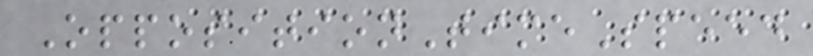OppositionTimeSpeed
